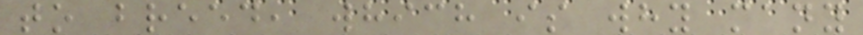to breed, which is why many
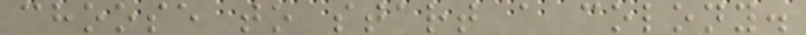choose to start a colony.
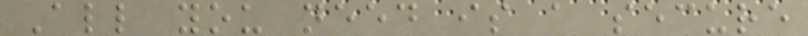All you need is a secure
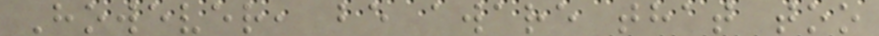However, be aware that too
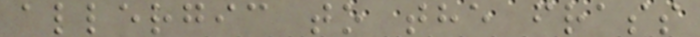allergic to the frass
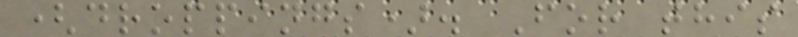(droppings). For this
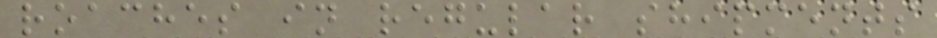roaches in regular shipments
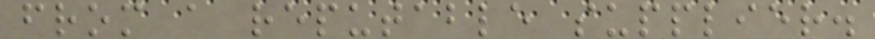from a reputable supplier.
